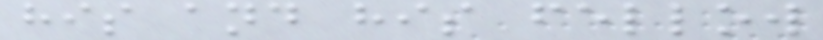his and his fellow
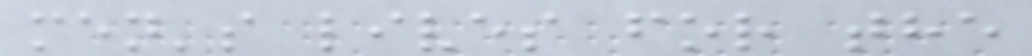men's lives for the
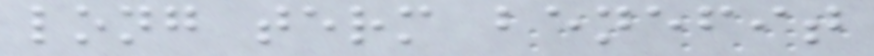long term benefit
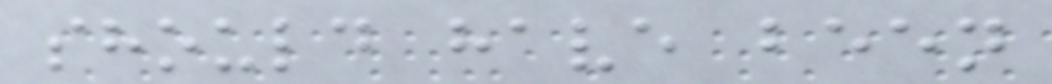should have been
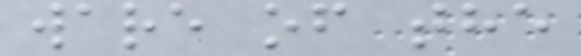ware of the
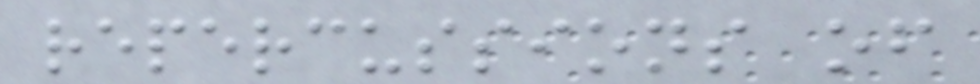repercussions of
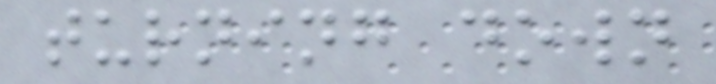turning down
